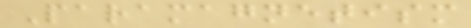Paramagnetism
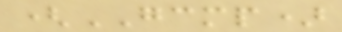(GCMP)
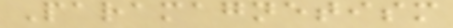Paramagnetism
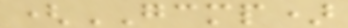(GCMP)
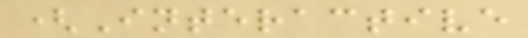(Interactive
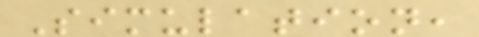Simulation,
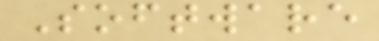Software
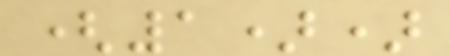(1))
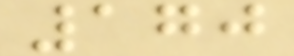170
